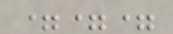===
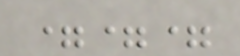===
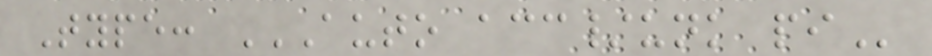Type: AUTO ACC/UNK PI
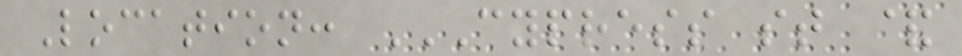Location: CYPRESS ST &
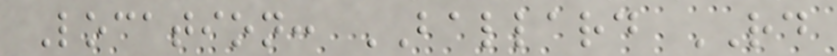Location: BALLARD RD
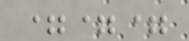===
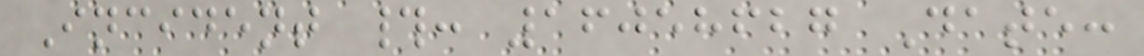Incident #: 16058627 Date:
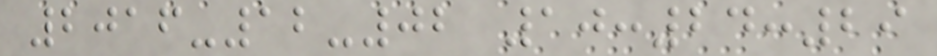2016-12-02 10:24:29
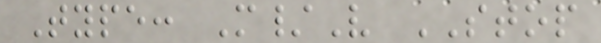Type: M/V STOP
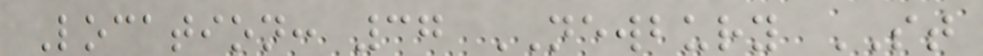Location: 37 NEWBURY ST
